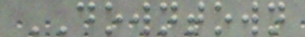DOWNTOWN
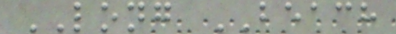LONG BEACH
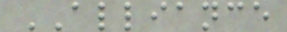ALLIANCE
